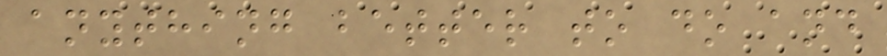anything better to do and
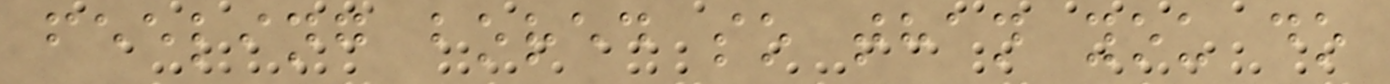feeling bored so than you do
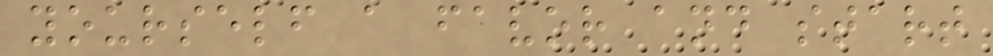yourself a favor and start
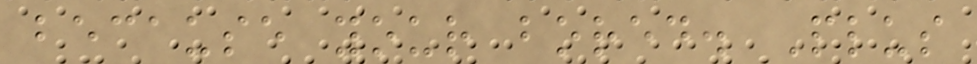because your bored. Plus
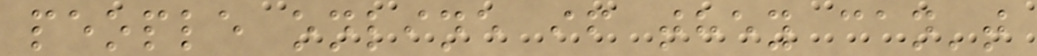people online if they can't
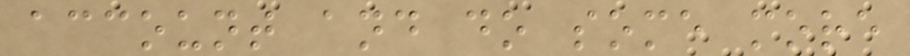account and do some more
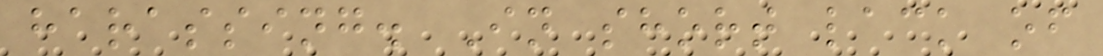harassing. In short lack of
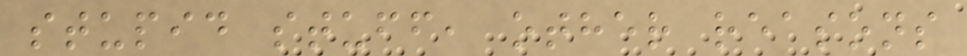stupid stuff, other reasons
